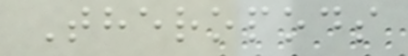Theropods
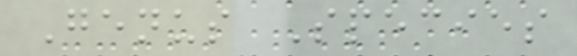Genus Species
